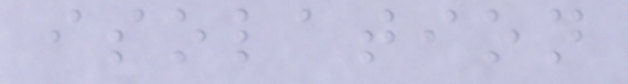isolation
